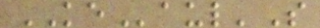KEaul'S
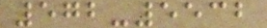572-5532
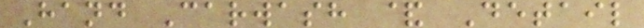Hand Carwash & Detail
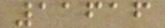11616
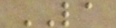LA
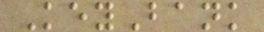KeyBank
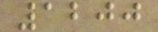1200
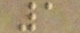1
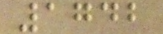1742
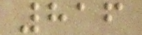816
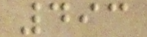493
